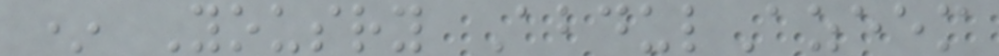* Yousry AbdulAzeem
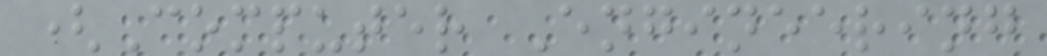(Computer Engineering
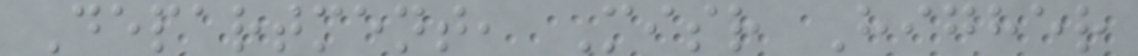Department, Misr Higher
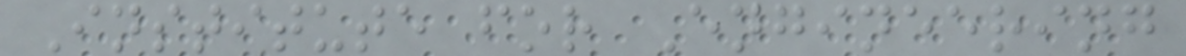Institute for Engineering
